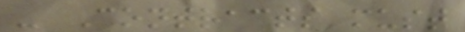- Contracts must
